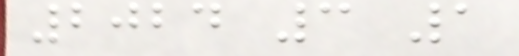2024 3 1
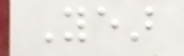Year
